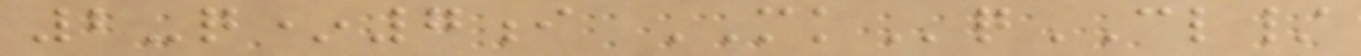2-q*7i MKqCL/
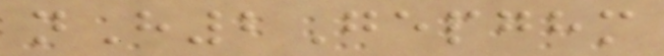nH2Gepghm
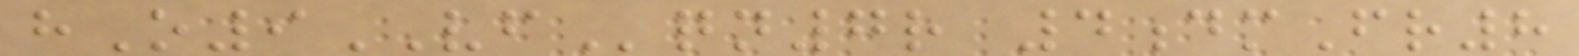hO9VFqn7r 4dmFr8
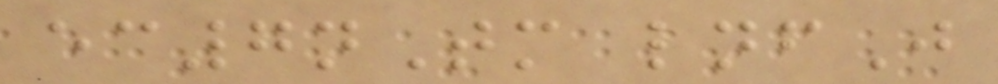ec7nTm lnfJ
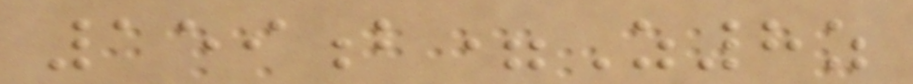159b=Z8z
